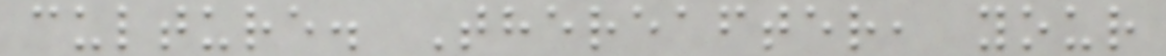culture. Thereafter, your
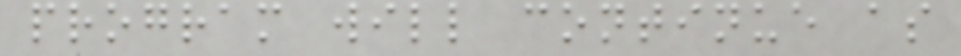program will continue as
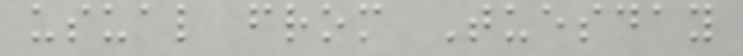usual from Tuesday
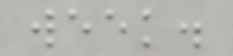week.
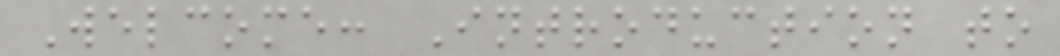Welcome: Introduction to
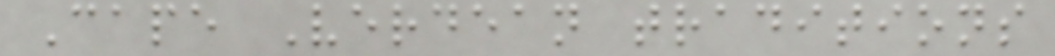Cape Verdean traditions
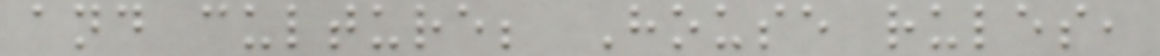and culture; House rules,
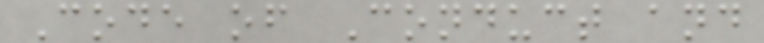Code of Conduct and
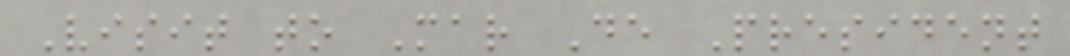Visit to Mar De President
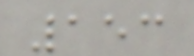153
